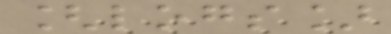[logs]
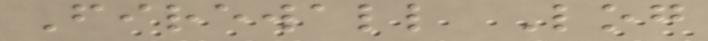Firewall Log
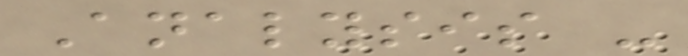Analysis -
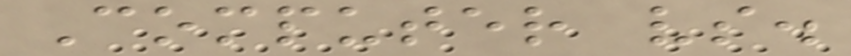Computer vs.
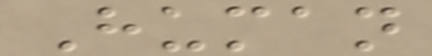Human
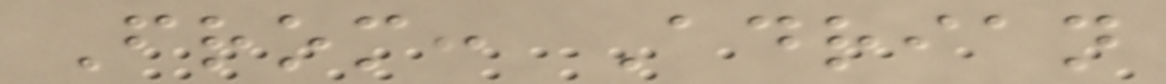From: Adrian
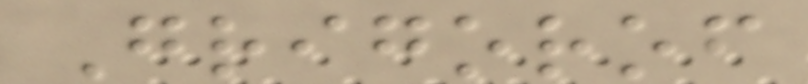Grigorof
